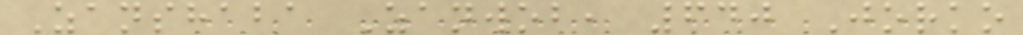Zanshaba Zanwob, 640 Jorko
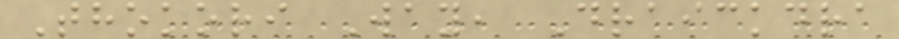Thokori Way, Draickdra
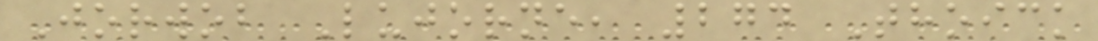Jorwob Lujorne, 274 Thoick
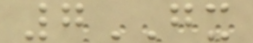7GX
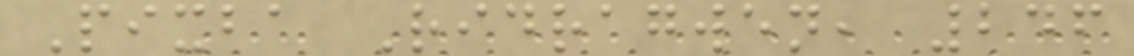Pixba Ridragwen, 246
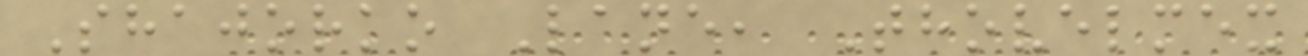Shajorko Lane, Thovelmex
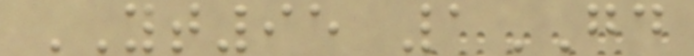YT95 1GD
